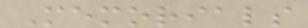Memorials
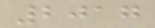2017
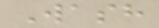Wash
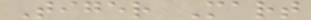Tiger Mart
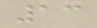13
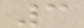3
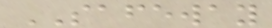SAFEWAY
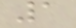1
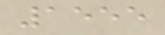1555
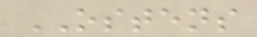OSTENS
